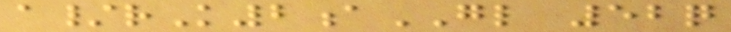a/rK2aGL 52q
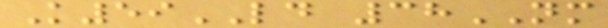K59LD 38NM
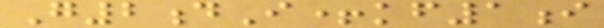G2dI+kf1i
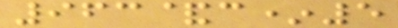963&c*5
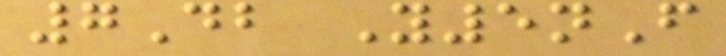7Db Y5nF
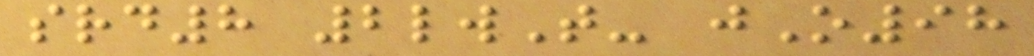srd8 2lwT- jO98
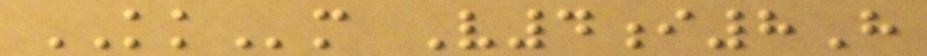KKm V4i8H
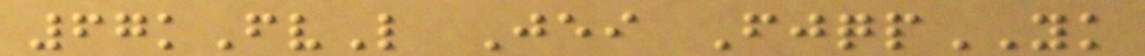67kFvL Jei FjqpYK
